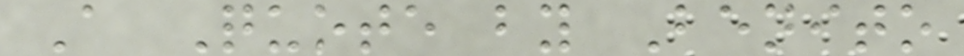A Quote by Benito
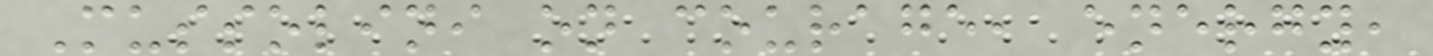Mussolini on courage, energy,
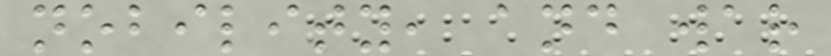nobility, and war
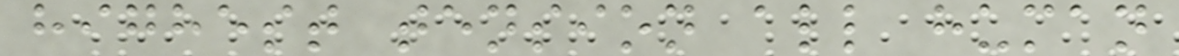highest tension all human
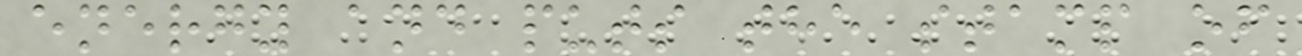energy and puts the stamp of
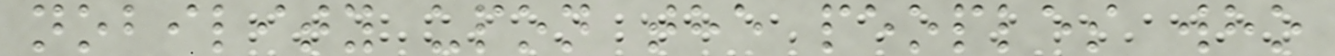nobility upon the peoples who
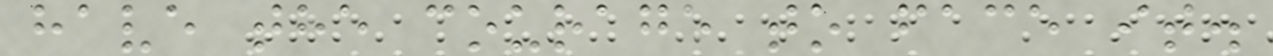have the courage to face it.
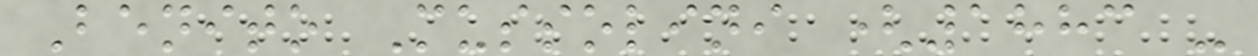Benito Mussolini (1883 -
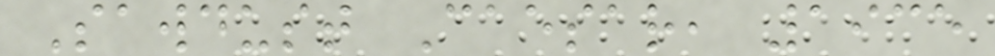Sawdust Caesar, 1935
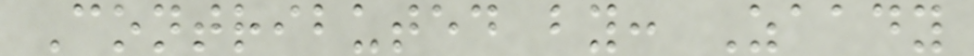Contributed by: Zaady
